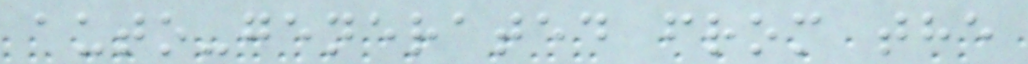auto-generated from the
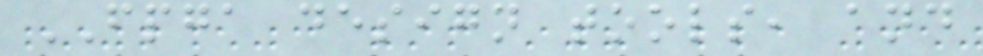FPGA design tools, and
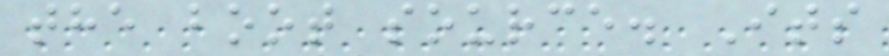the boot source. Its
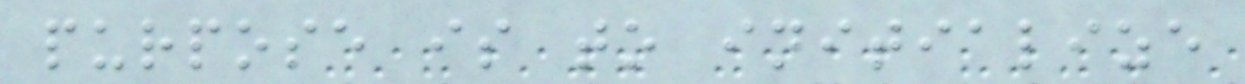purpose is to initialize
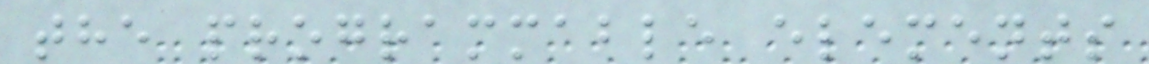the programmable elements
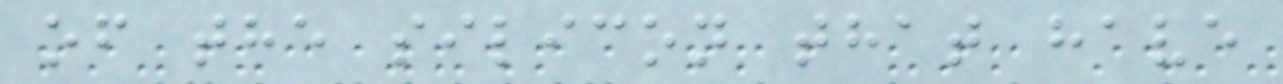of the silicon that have
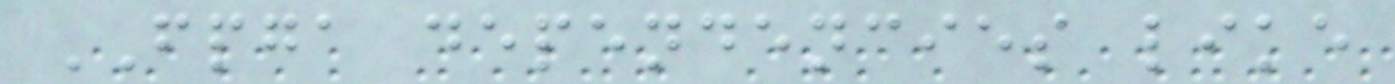FPGA dependencies like
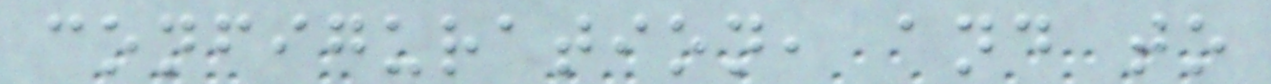configuration, and to
